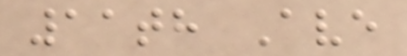11th Ave
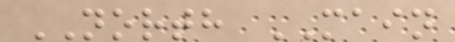NORTH MAIN
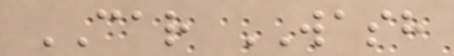CAR WASH
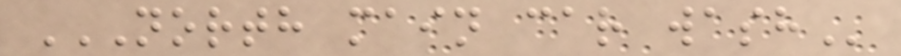NORTH MAIN CAR WASH
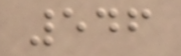546
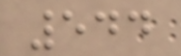544
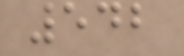542
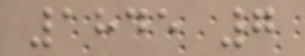1845 7
